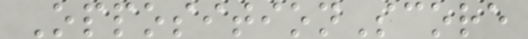OppositionScore
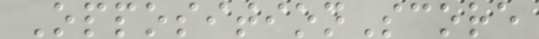OppositionScore
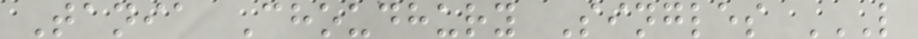Tania Choudhury Singles L
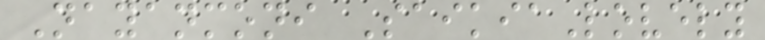Nayanmoni SaikiaLovely
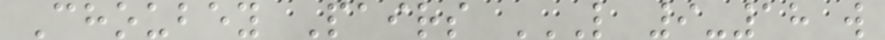Choubey Pairs L 9-18 W
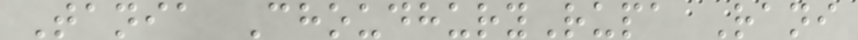Tania ChoudhuryRupa Rani
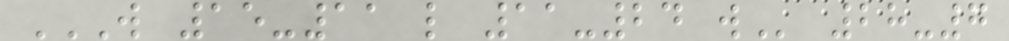W 15-11 L 11-24 W 28-7
